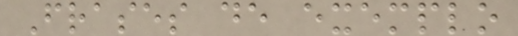Frases de exemplo
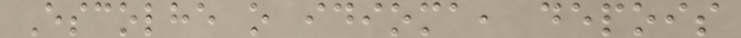Escolhe o idioma, depois
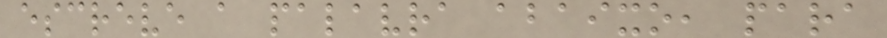escreve a palavra abaixo, para
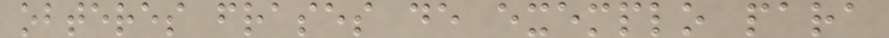obteres frases de exemplo para
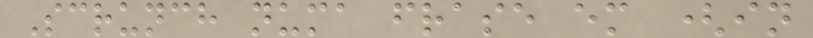Scrunch numa frase em (in
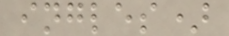ingles)
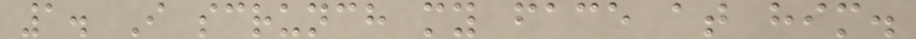1. I scrunch my face at him.
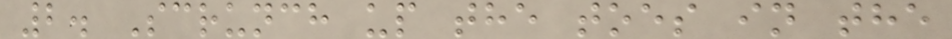2. Scrunch up the toes in the
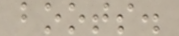boots.
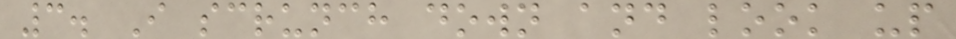3. I scrunch down and look up
